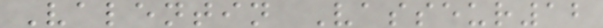Valentin Vasseur12
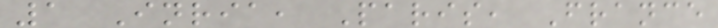1 Inria, Paris, France
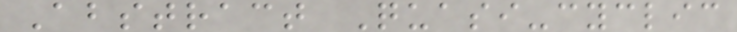Abstract Quasi-cyclic
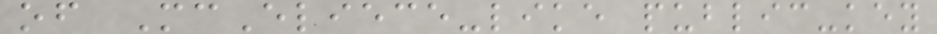of McEliece-like public-key
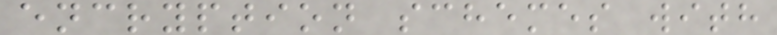encryption schemes with
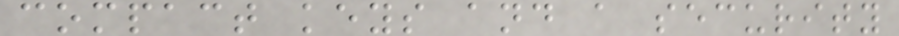compact keys and a security
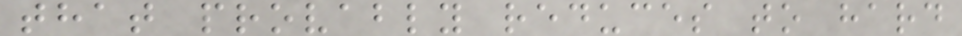that provably reduces to hard
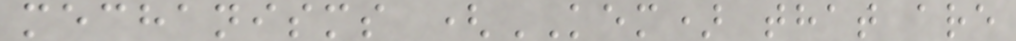mechanisms (KEM) that are
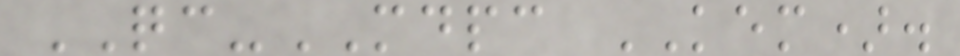QC-MDPC KEM).
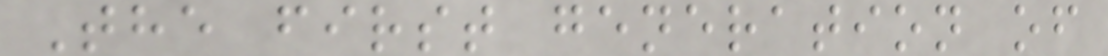The first generation of
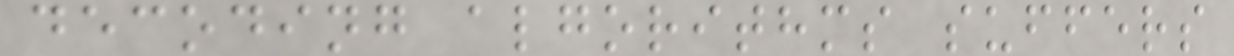decoding algorithms suffers
